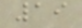19
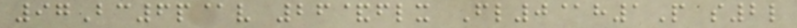97Bc6p@v 26&flx Fl0@h1P s2l
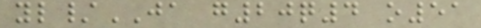yl/JA g20q4 o51
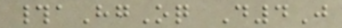#aHgOq D4J
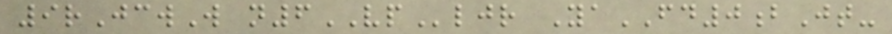9rJcwW n6VPljr YaFD0bJt-
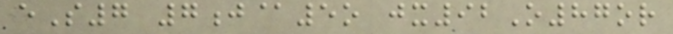eS7 7j@5o jx92O87or
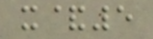x&5
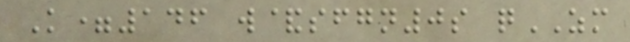K=146 w&sfgn0s qZM
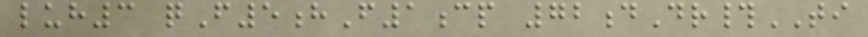luh3 qF5hF1cp 72dDr#TI
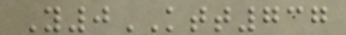Y0KTT737
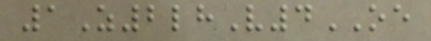1Z2lhV4OE
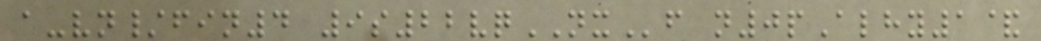a-vn/fin4 9s22vqNXf n0pAlhy1&
